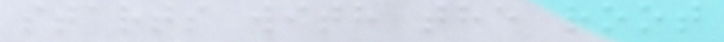starts with the root
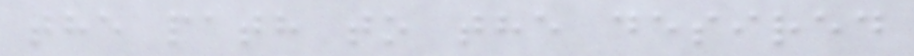the path to the desired
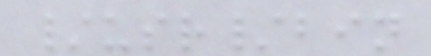/usr/bin
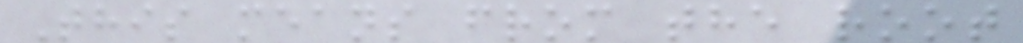This means from the root
